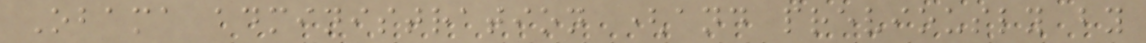Obama administration (and previously by
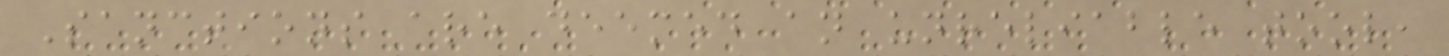Sanctions are deemed an unreliable tool,
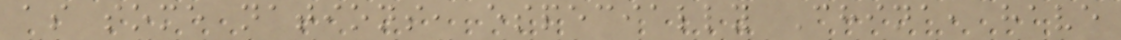as some nations, especially China, have
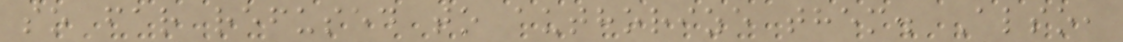so far refused to authorize them. Also,
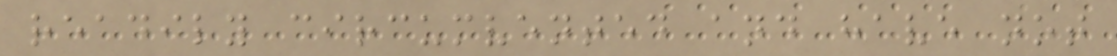readily circumvented and have not
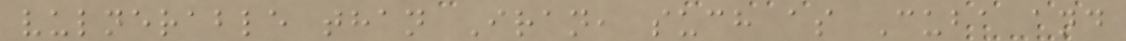vulnerable than Iran, such as Cuba and
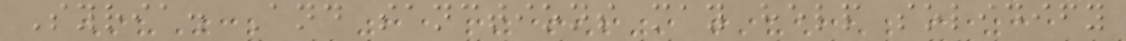Syria. And sanctions may help solidify
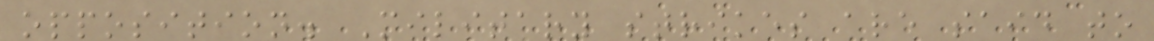opposition. Military strikes are said to
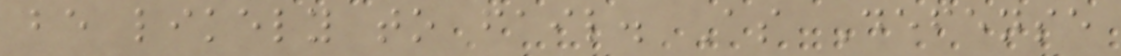be likely to fail. As Defense
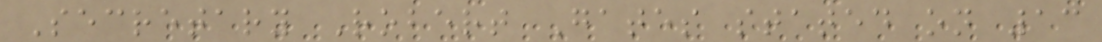Secretary Robert Gates stated on 13
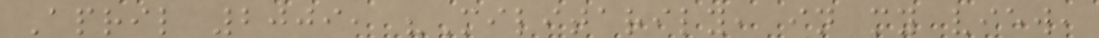April 2009, "Militarily, in my view,
